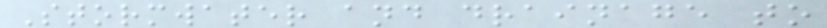Stormwater and drainage to
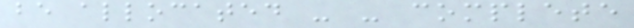be allocated - - complete
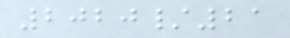2020/21
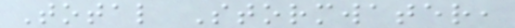Total Stormwater,
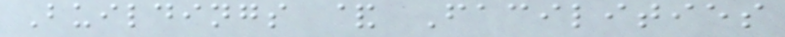Buildings & Facilities
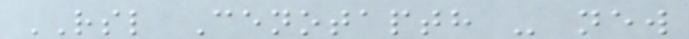RSL Cenotapth - new
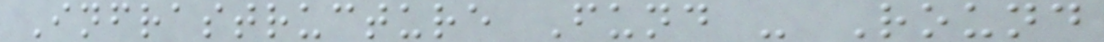Infrastructure Fund - Round
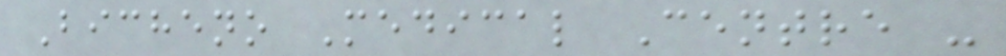Bicheno Medical Centre -
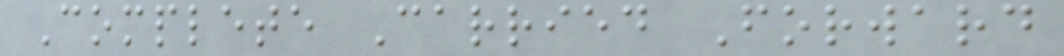Complete Carried Forward
